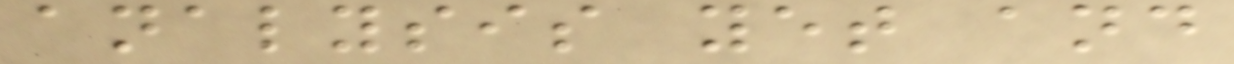analysis yet and
